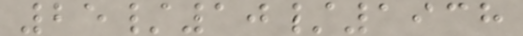25/10/1938
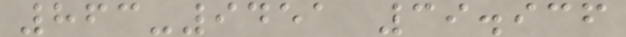863-9451 39.936
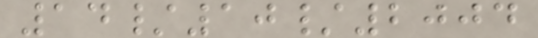14/10/2004
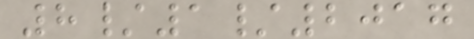8/1/2017
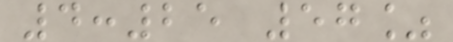4:25 57%
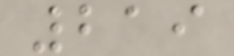219
